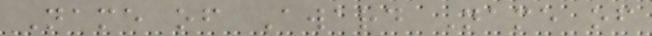Name of Award Name of
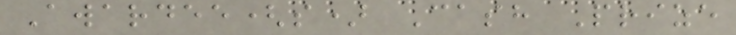Awardee(s) Cash Prize
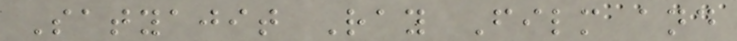Satyajit Ray Film and
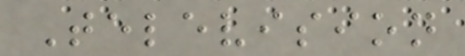Television
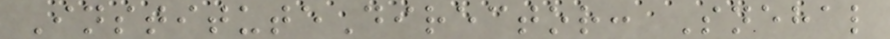InstituteDirector: Snehal
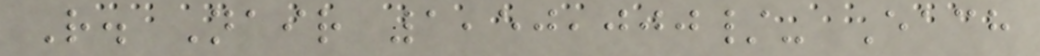R. Nair 1,50,000/- Each
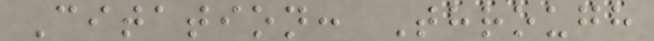Citation: Through
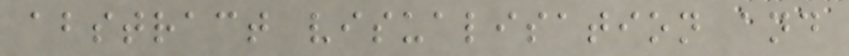abstract visualisation and
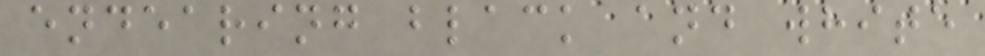endearing black and white
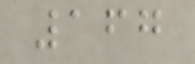167
